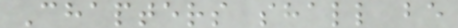Chapters shall be
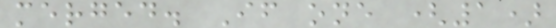merged. If one (1)
